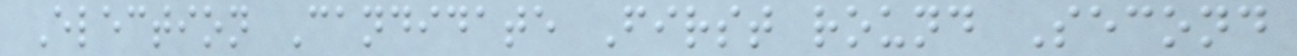Election Candidate First round Second
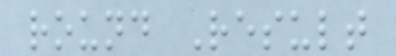round Result
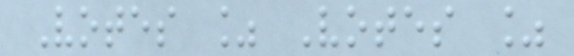Votes % Votes %
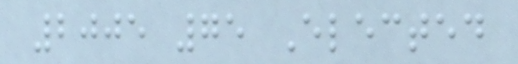2005 75 Elected
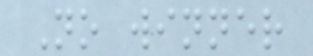No winner
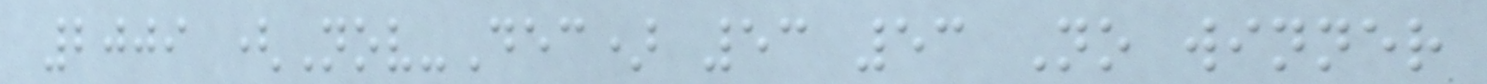2009 (Nov-Dec) 53 53 No winner
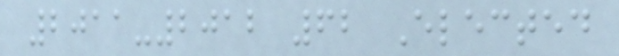2011-2012 62 Elected
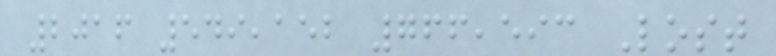2016 549,152 766,593 Lost
